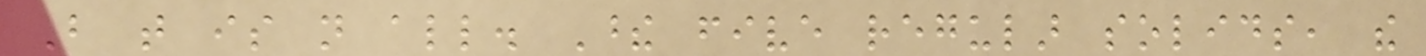But that is not all. These five regular solids, the
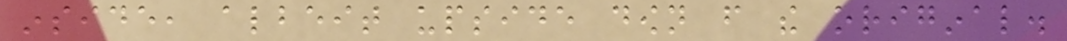inside, albeit upside down from the original.
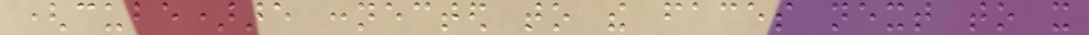(cube)are connected to the faces next to it
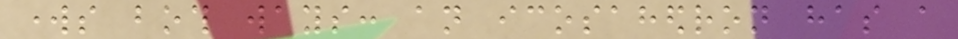works both ways: an icosahedron has a
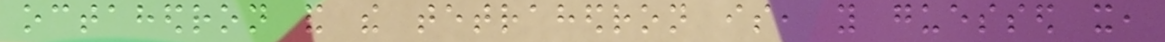octahedron and the tetrahedron is, you guessed it,
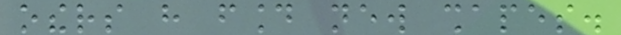others have found new shapes.
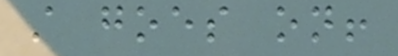still goes on!
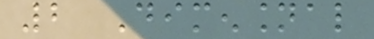2 Dimensional
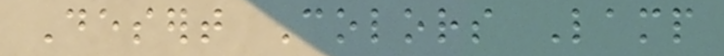Desert Colors Lamp
